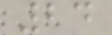24
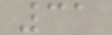31
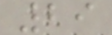29
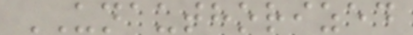UNAUTHORIZED
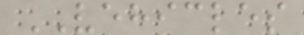VEHICLES
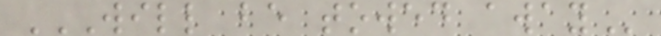WILL BE TOWED AWAY
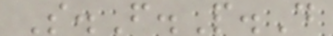S.F.P.D
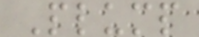Plump
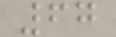67
